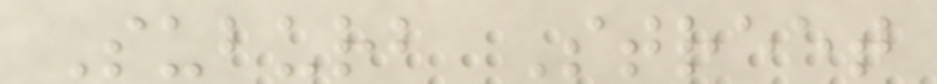Suburb Street
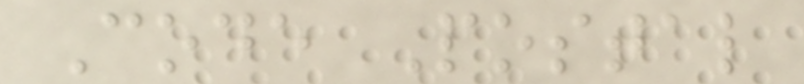Code Postal
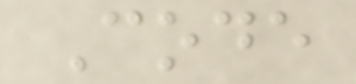Code
